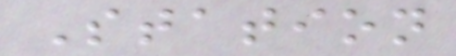Station
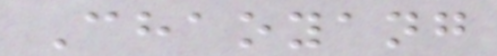Chaoyang
